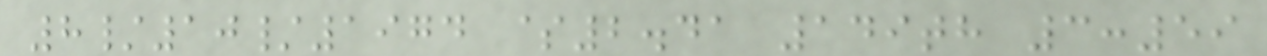8/10/1974 $2.41 149th 3:59
